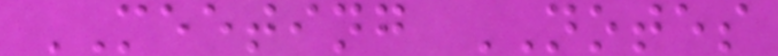MEETING NOTES
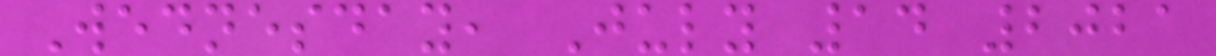Wednesday, July 14 2021
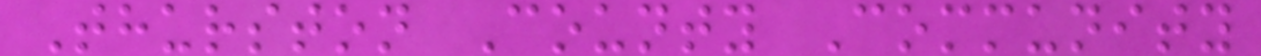Thurston County Community
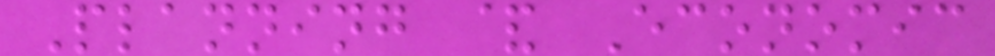Planning & Economic
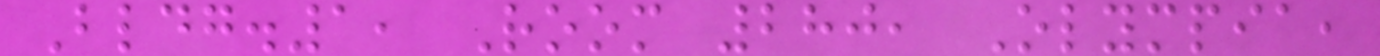Bldg.1, Room 280, Olympia,
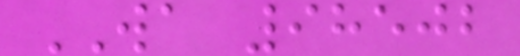WA 98502
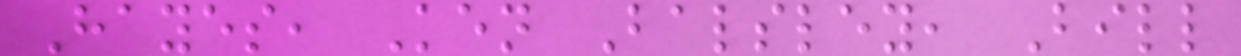Hayes, Ken Balsley, Bill
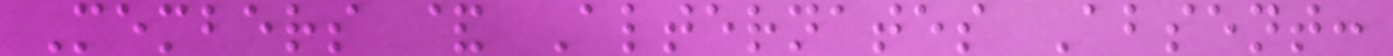Members & Alternates Absent:
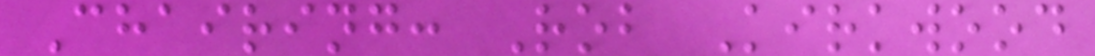Chairing: Rob Kirkwood
